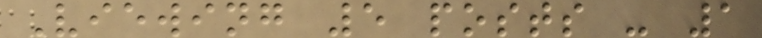Viewing 5 posts - 1
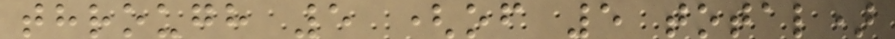through 5 (of 5 total)
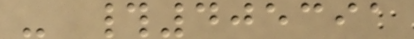- #405391
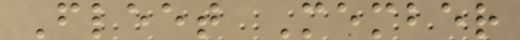Fleet Member
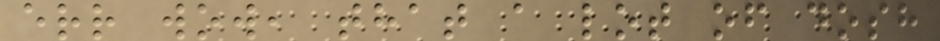err wow, that a lot of dosh
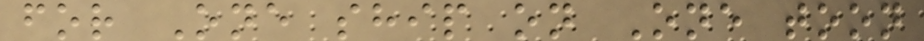for One ship on One toon
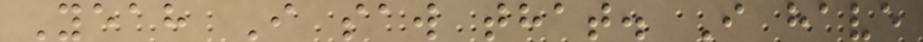Yeah I saw that. I have
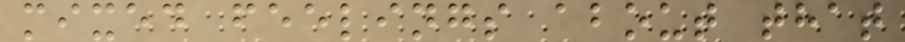mixed feelings about that
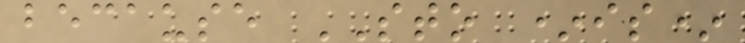because STO *is*
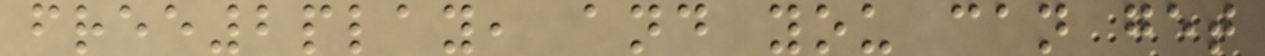free2play, and you can get
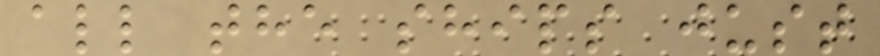all the ships just
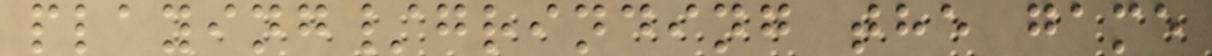playing/grinding the game
